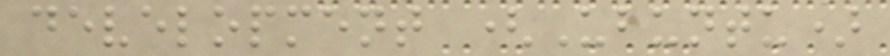development (Ubuntu)
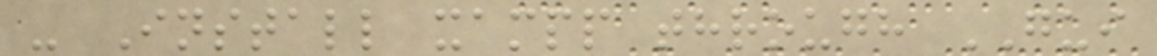- Install xampp through GUI
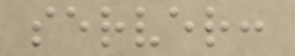server:
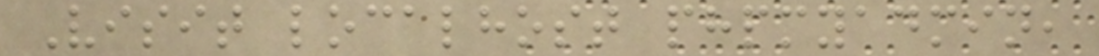Visit localhost phpmyadmin,
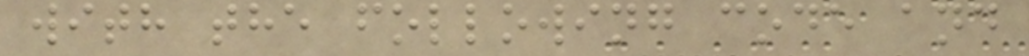with the following code and
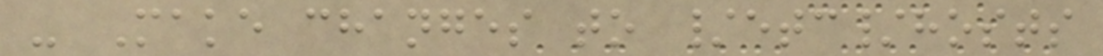- Make changes to /etc/hosts
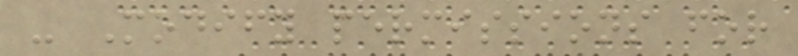- Modify permissions for
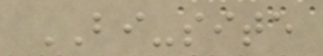BI-site
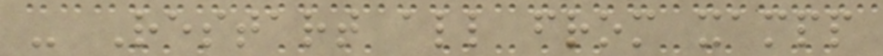- Restart all from xampp
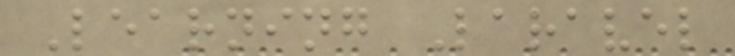Learning Laravel
